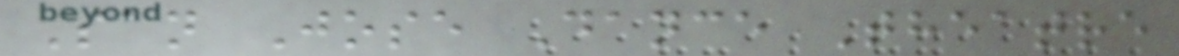San Jose Dance Theatre
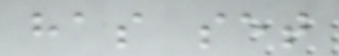has set
